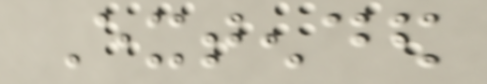Extended
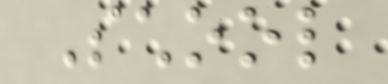School
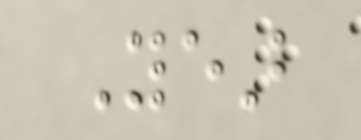Year
